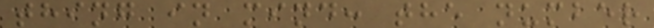thing in mind: the number
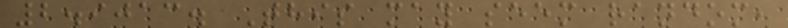2.9013. This may seem random,
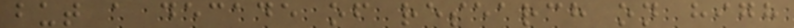but a decade of research on high
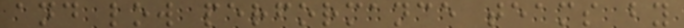and low performance teams by
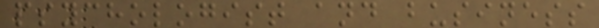psychologist and business
